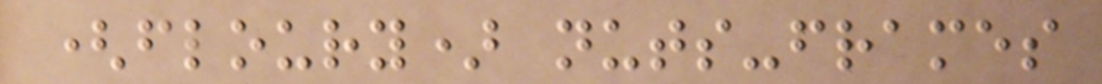(floury) nuts-frames
